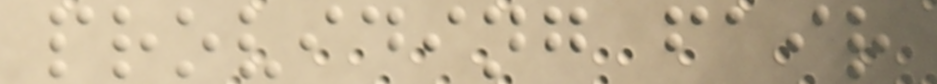providing fair
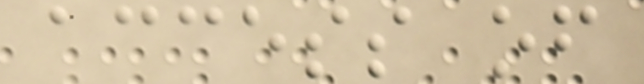access of
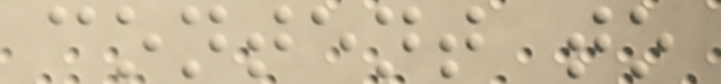content to
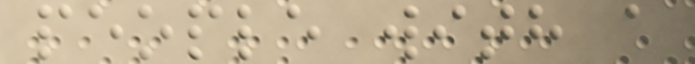people with a
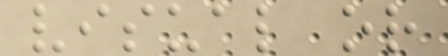visual or
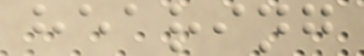hearing
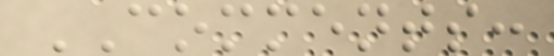COMMENTS:
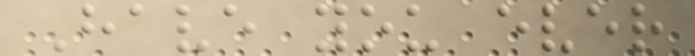Have you ever
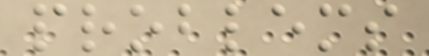problems
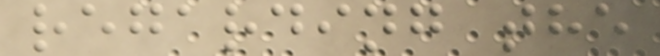regarding the
